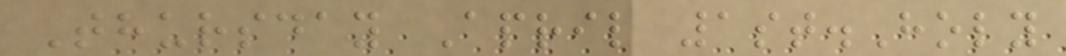Thursday April 1st.Holy
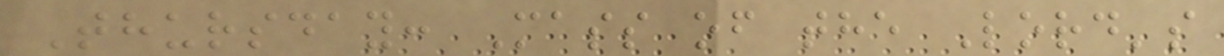Thursday: Mass of the Lord's
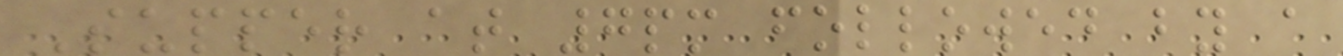Supper at 7pm followed by a
